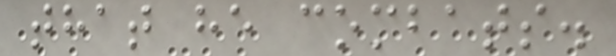that he combats.
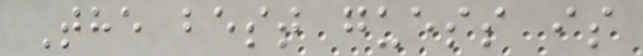The best guess is
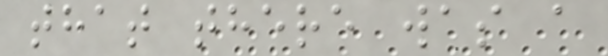that there was a
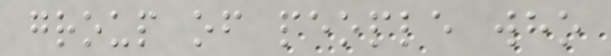group of people who
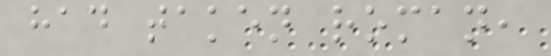had taken roman,
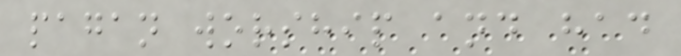pagan worship and had
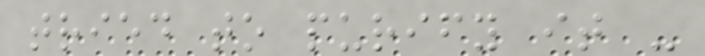tried to purify it -
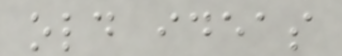old ideas
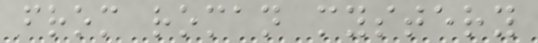from roman mystery
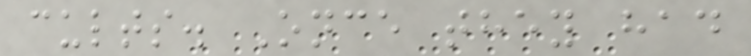cults. Once they had
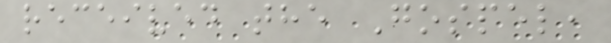received the Gospel,
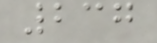237
